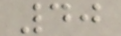40
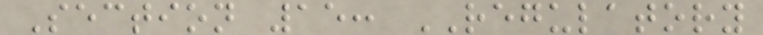Section 15: REGULATORY
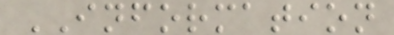INFORMATION
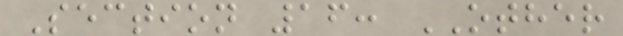Section 16: OTHER
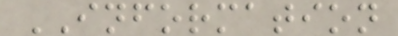INFORMATION
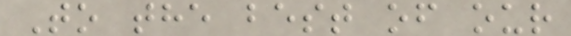To the best of our
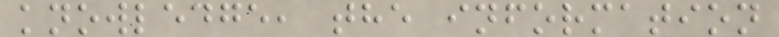knowledge, the information
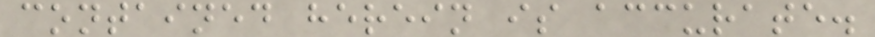contained herein is accurate.
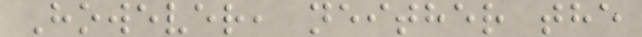However, neither the
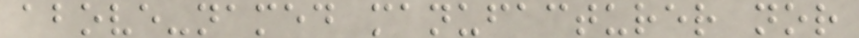above-named manufacturer nor
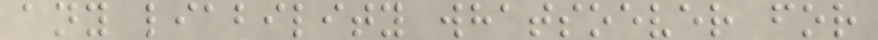any liability whatsoever for
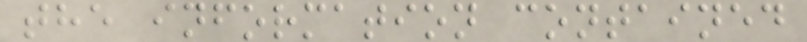the information contained
